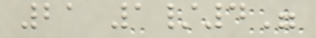21 1/4"
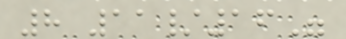8 11/16"
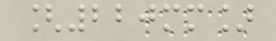[220mm]
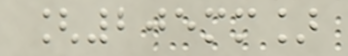[205mm]
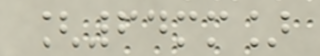[64mm]
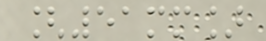[51mm]
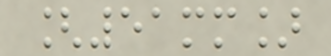[51mm]
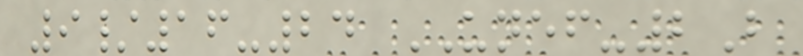9/16-24 UNEF-2B
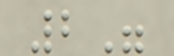2"
